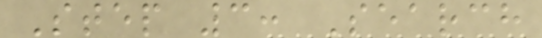Step 3: Search
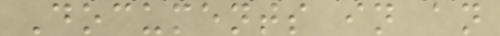Documents in an
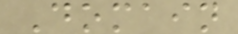Domain
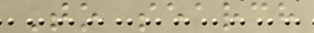To search
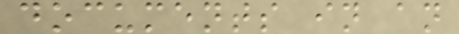documents in an
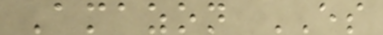Amazon ES
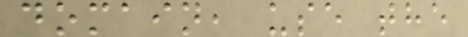domain, use the
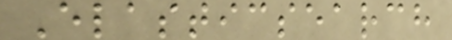Elasticsearch
